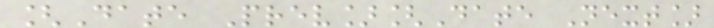[Date Prev][Date Next]
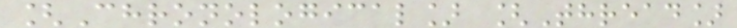[Chronological] [Thread]
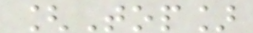[Top]
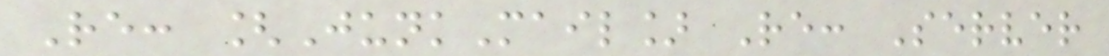Re: [JunkMail] Re: Server
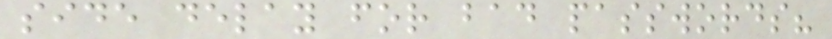side delay for bad passwords?
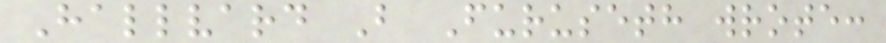Hallvard B Furuseth wrote:
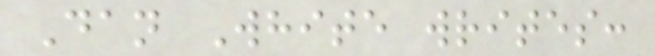Dan White writes:
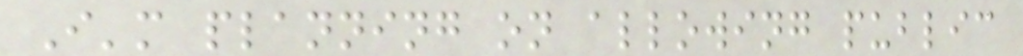I'm planning on allowing public
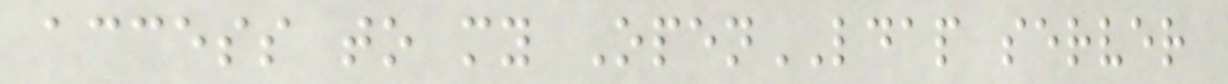access to my OpenLDAP server
